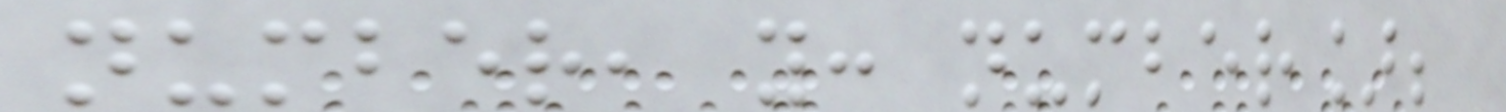number, y: number];
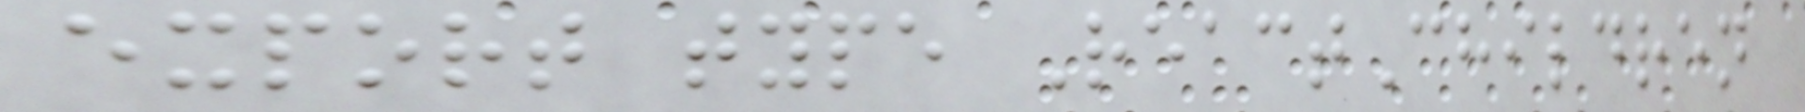export type ReactChildren
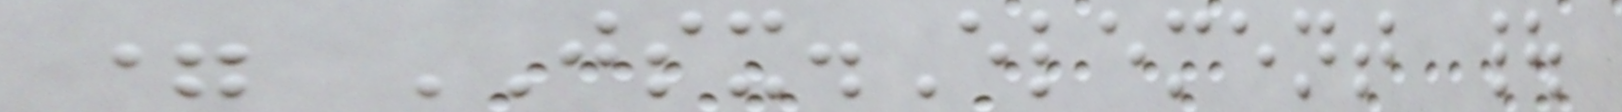= JSX.Element |
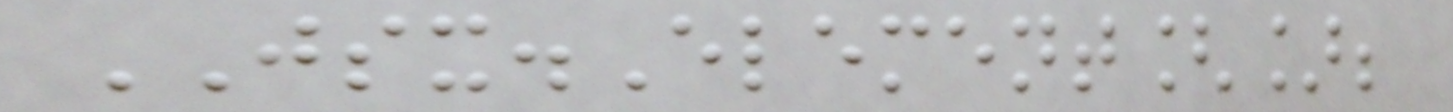JSX.Element[];
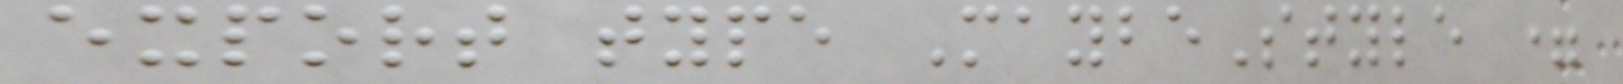export type MaybeStyle =
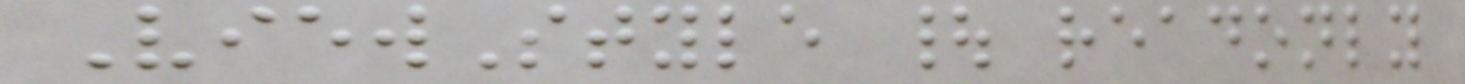ViewStyle | readonly
